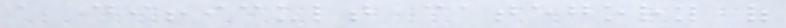a difficult category of
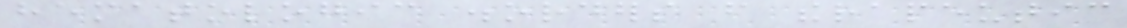hematologic disorders from therapeutic
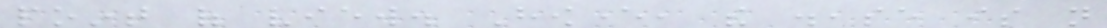point of view. However, the disease is not
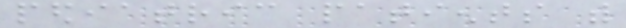pediatric patients with
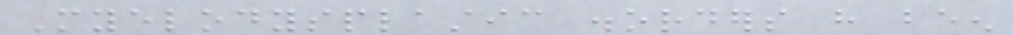Myelodysplastic disorders have been
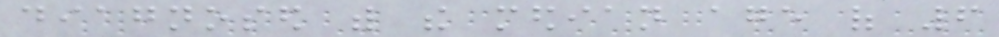diagnosed with the median age of 6
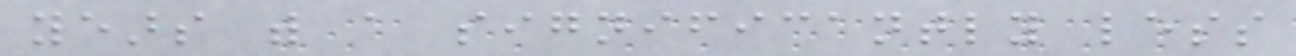years with a significantly less
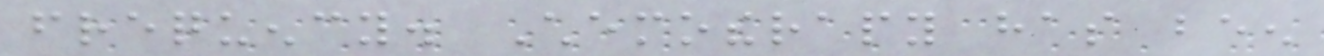frequency. Chemotherapy has been
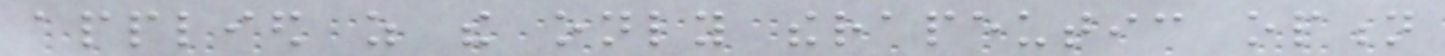applied as the only therapeutic option
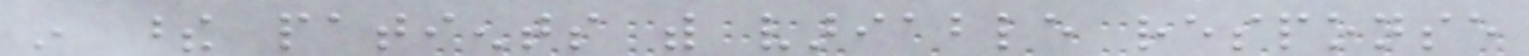in these patients with variable response
